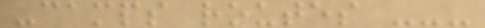-camps routes ---
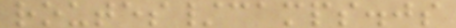routes/camps.js
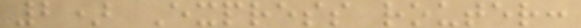2) Express router:
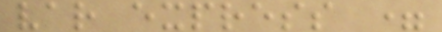var express =
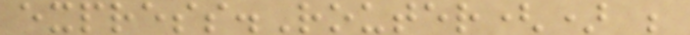express.Router() ;
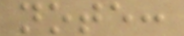note:
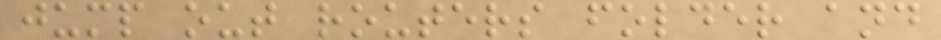jump out routers folder and
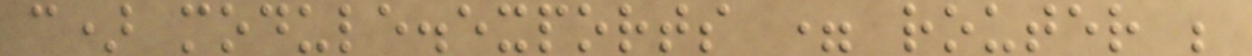c) module.exports = router ;
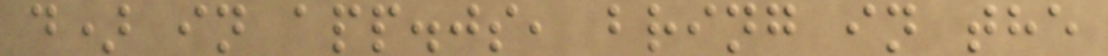d) in app.js, bring in the
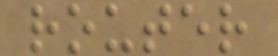router
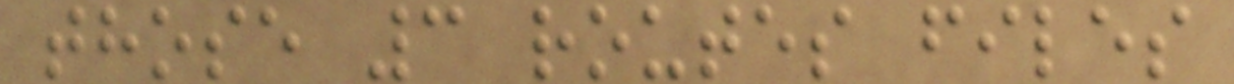those 3 routes files
